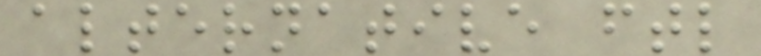alternative ftl
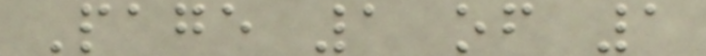Page 1 of 1
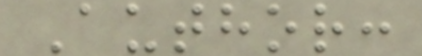Author:
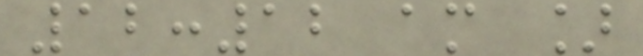12:12 am ]
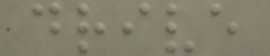drive
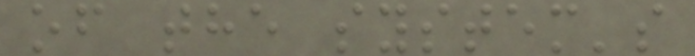of the system's
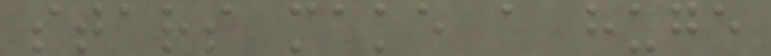stars make a huge
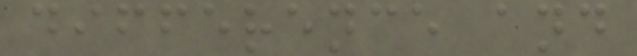difference and
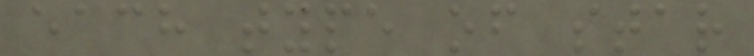each type of star
